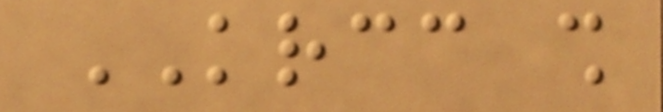KRCC shall
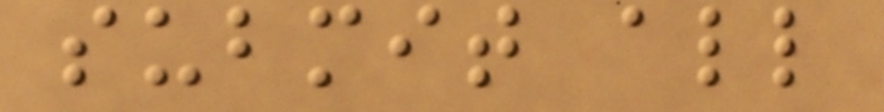submit all
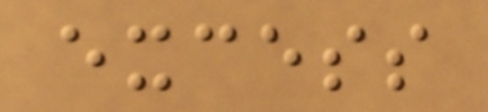excess
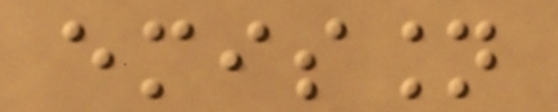emission
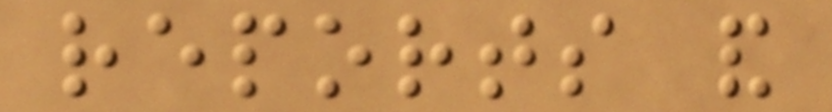reports and
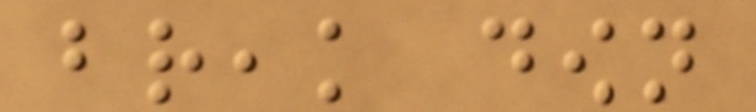break down
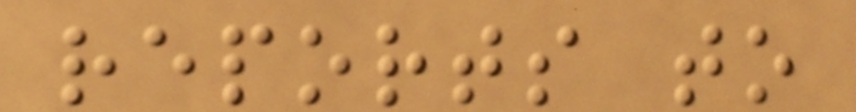reports to
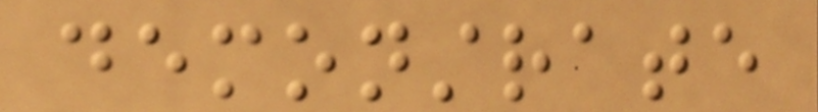demonstrate
